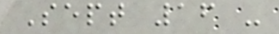Sept 16 -
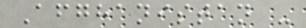Afghanistan -
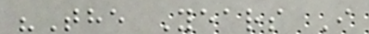"The Years I
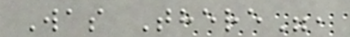Was There",
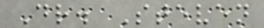Dr. Steven
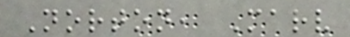Norton, Marv
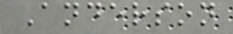Anderson
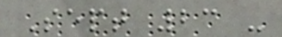Sept 23 -
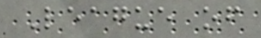League of
